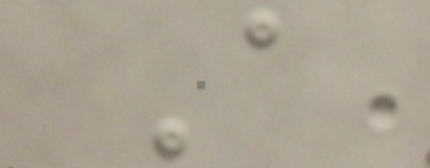A
